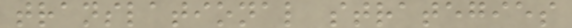translational strategies
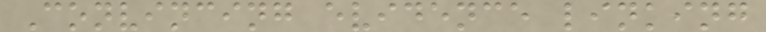Convincing evidence linking
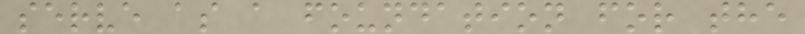serve as a foundation for the
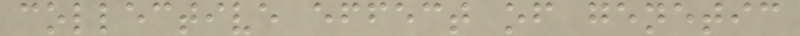collective effect of genetic
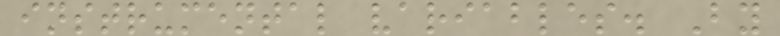instrumental variables. By
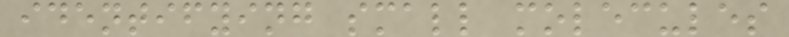identifying small molecules
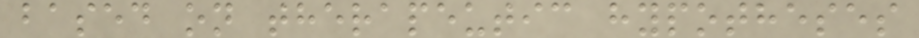based on therapeutic hypotheses
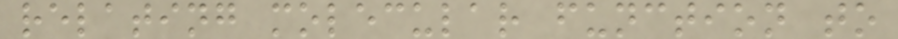relating molecular function to
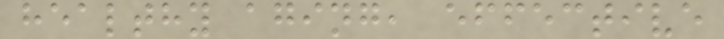healthy aging, effective
